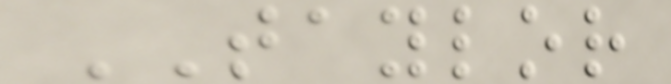TAYLOR
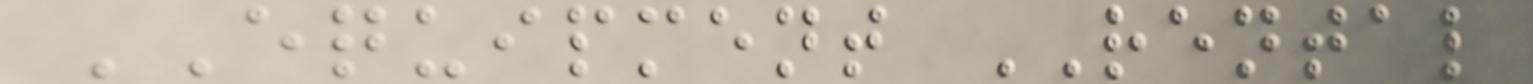EQUIPMENT RENTAL
